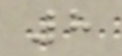8
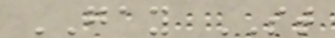GAY ST
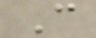C
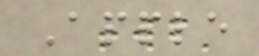Apple
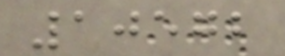10572
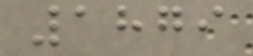1879
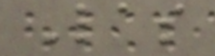Las
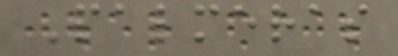Palmeras
